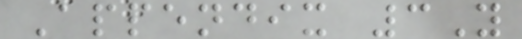Appendix 3Y
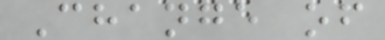Change of
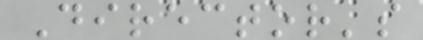Director's
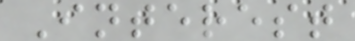Interest
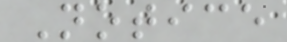Notice
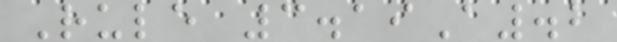Rule 3.19A.2
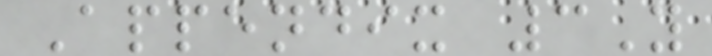Appendix 3Y
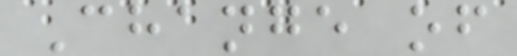Change of
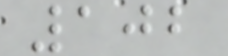102
